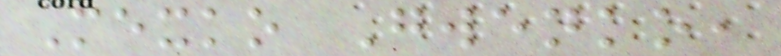Mexko Gwenko,
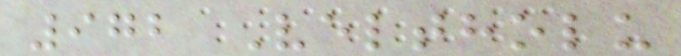972 Veltholu
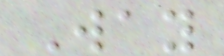Way
